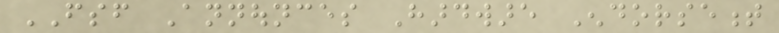FSF Announces Hardware Endorsement
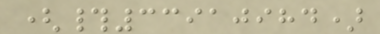(#33910984)
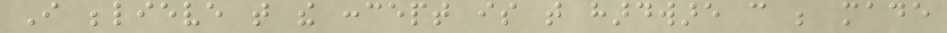I believe that the concept is that hardware can be made
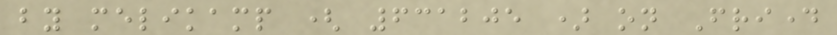by melikamp ( 631205 ) on Friday
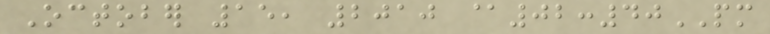October 15, 2010 @02:40PM
